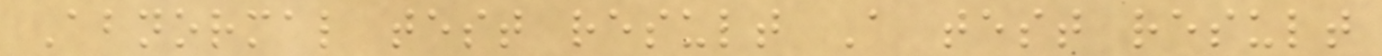Abnormal test result A test result
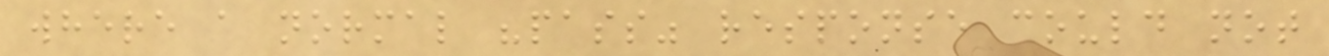where a normal "pass" response could not
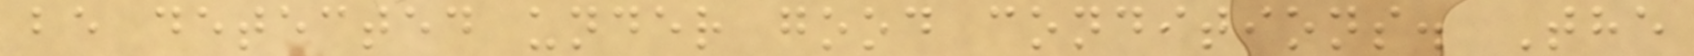be detected under good conditions. The
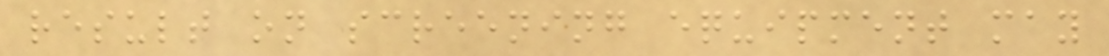result on screening equipment may
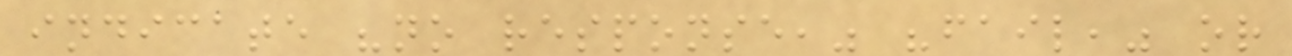indicate "no response," "fail," or
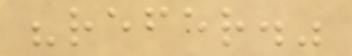"refer."
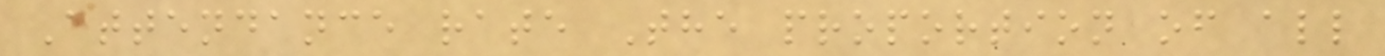Attendance rate The proportion of all
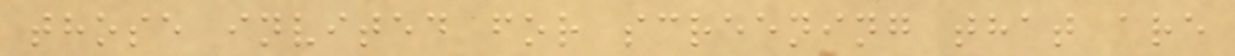those invited for screening that are
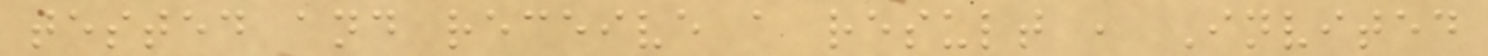tested and receive a result , Invited
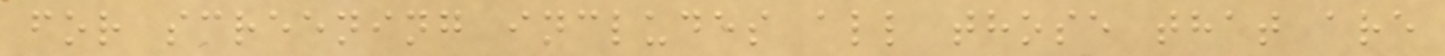for screening includes all those that are
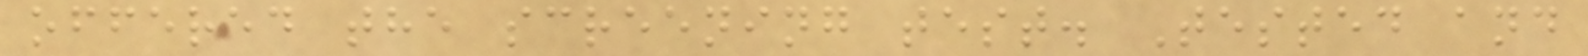offered the screening test. Tested and
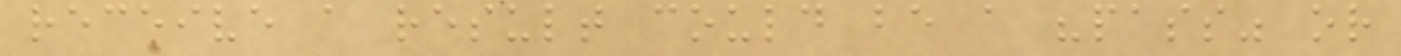receive a result could be a "pass" or
